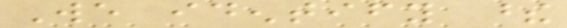We identify these
